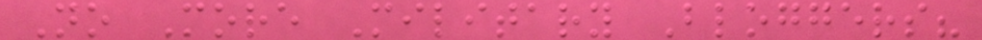No More Military Bloggers?
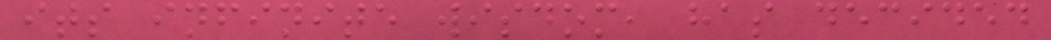its infinite wisdom, has decided
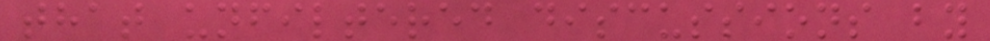that unfiltered discussions by
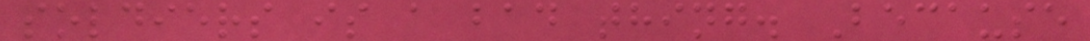soldiers is a bad thing. Because
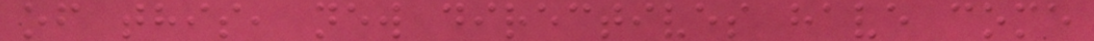of this, new directives have come
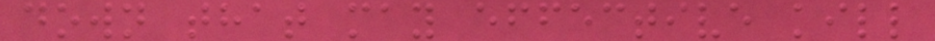down that may effective kill
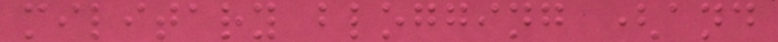military blogging (and
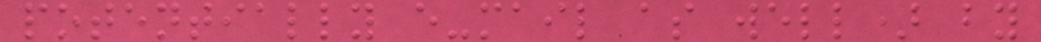potentially e-mail as well) by
